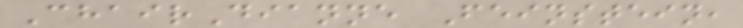ChairDianne Feinstein,
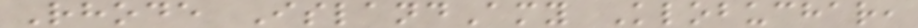Rhode IslandAmy Klobuchar,
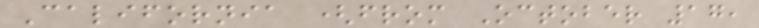California (from October 17,
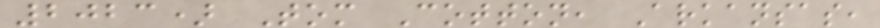2023) Tom Cotton, Arkansas,
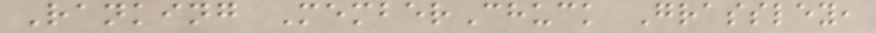Ranking MemberChuck Grassley,
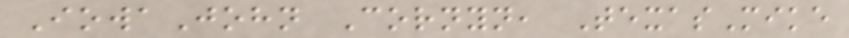IowaJohn Cornyn, TexasMike
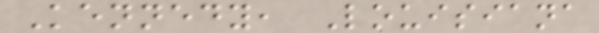Kennedy, Louisiana
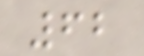62
